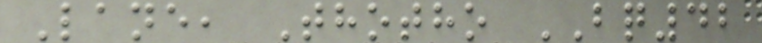Lane, Thotho BQ42
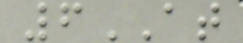6AT
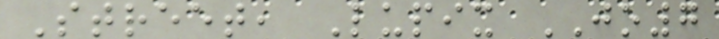Street, Lupix JO7
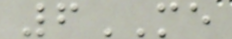6ME
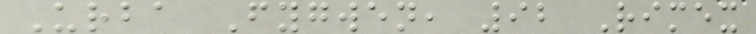Urba Fygwen, 92 Rimex
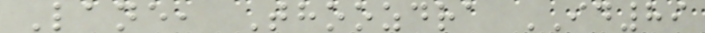Lane, Thoozdra ID89
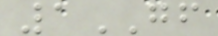1GF
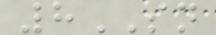8SN
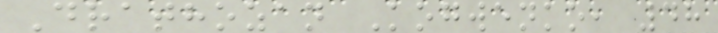Drathozan Kogwenko, 48
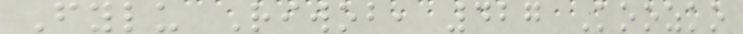Fylu Riwob, 427 Koozko
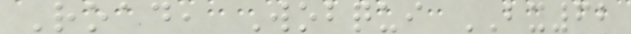Road, Wobqui BX62
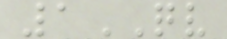1QV
